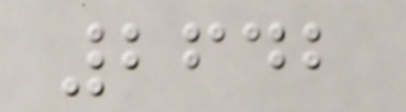2642
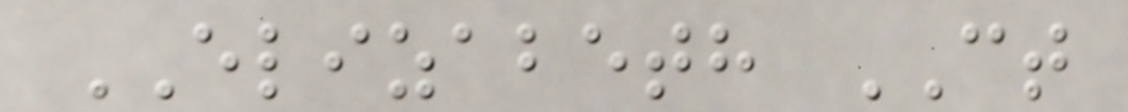ELIZABETH CT
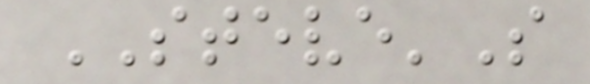STEVE'S
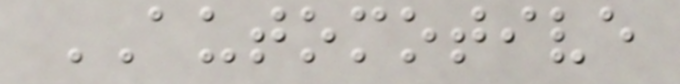AUTOMOTIVE
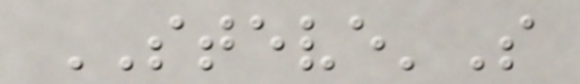STEVE'S
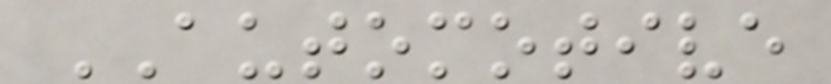AUTOMOTIVE
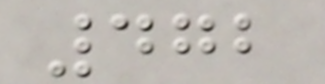472
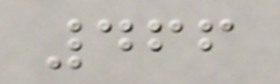466
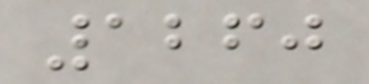1260
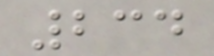234
